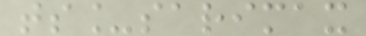ts_sarimax
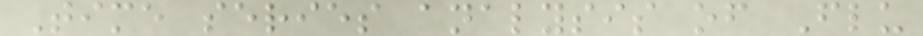Time series analysis of Flu
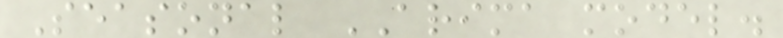Seasonal ARIMA model.
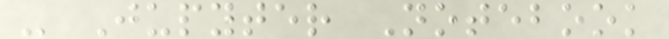- Jupyter Notebook
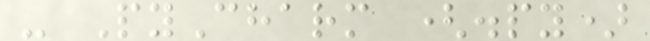- PyCharm (.py)
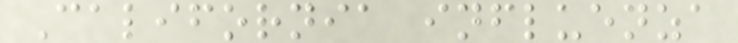California influenza
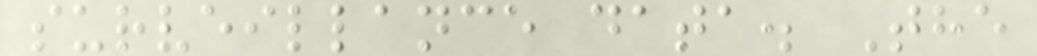surveillance data. The
